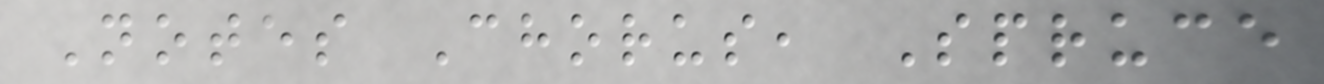Notes Chorus, Spruce
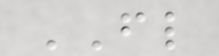FL
